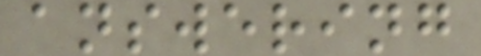answering
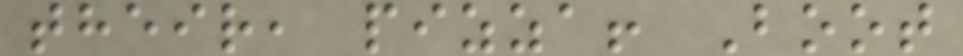their, pizza! Boot
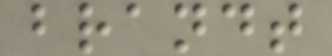brandt
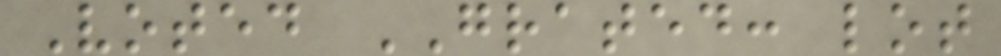Voted GRATED: lot
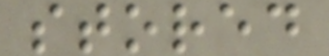stored
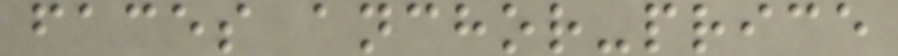faces anchor-price
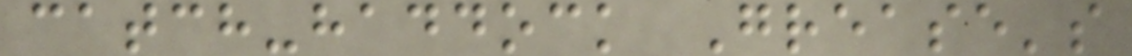catch-haddock Grease's
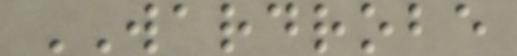WARDROBE
